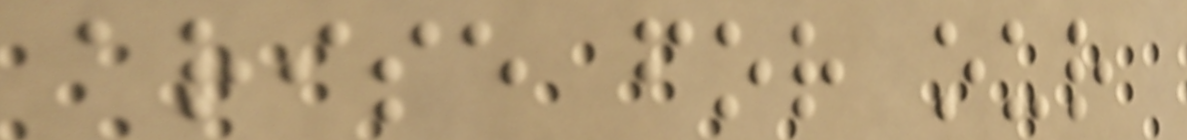arise for our
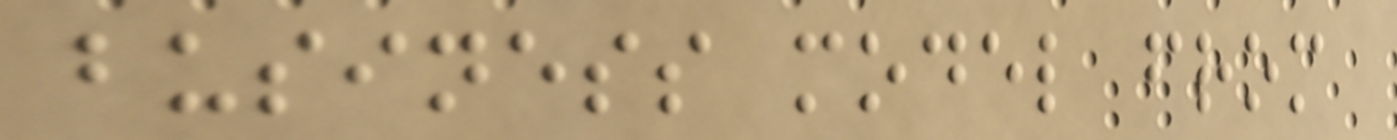business model from
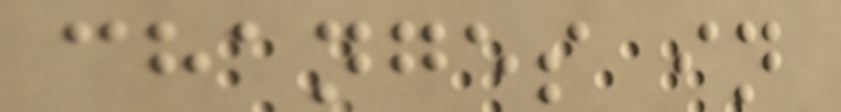changes in
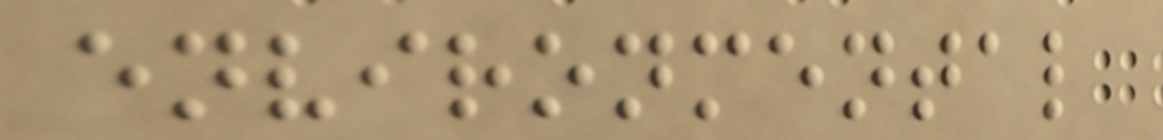environmental
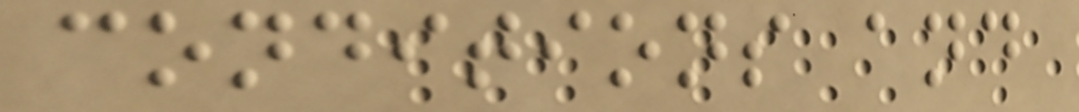conditions and
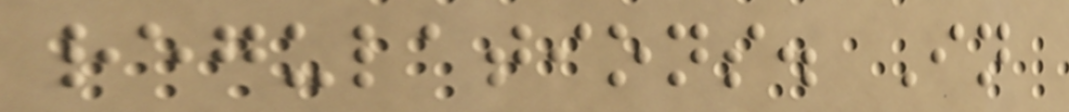regulations. In
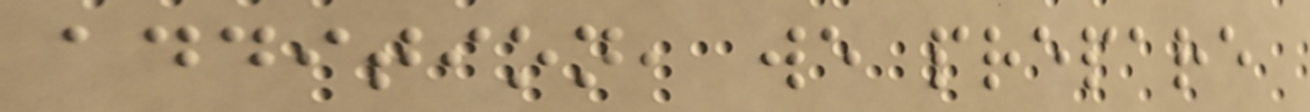addition, we prepare
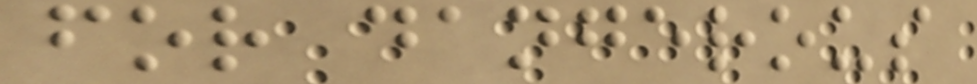for dangerous
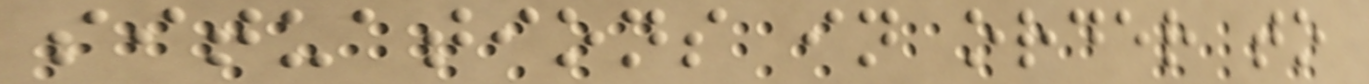situations in order to
